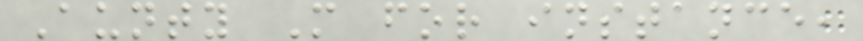Aunty M for instance,
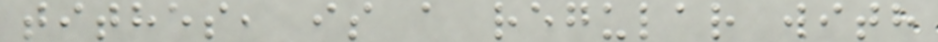tithes, is a regular with
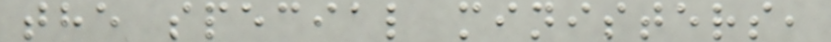the special ministers,
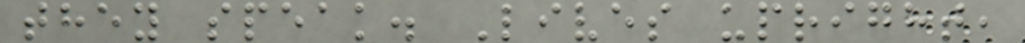they speak. Lives upright,
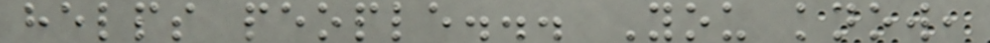helps people... You know,
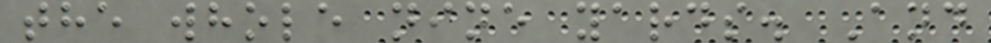the whole nine yards. And
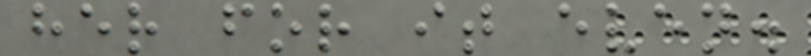her for it even.
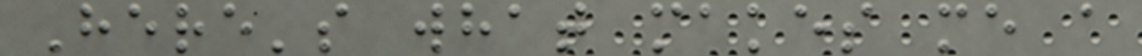Here's what makes me a
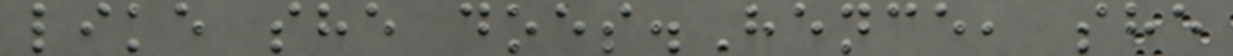like she does.Hence, she
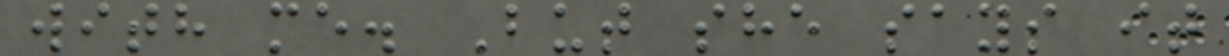with me. But she says it
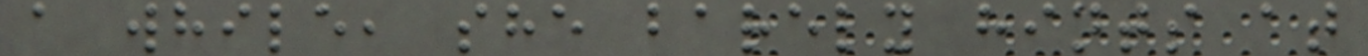a while, she barely hints at
